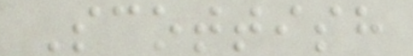Scottish
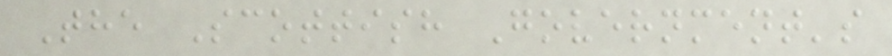The Scottish Government's
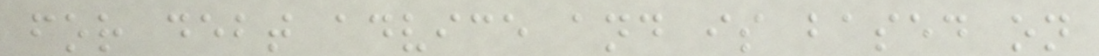for debt advice and is based on
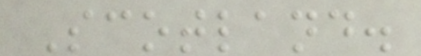Scotland.
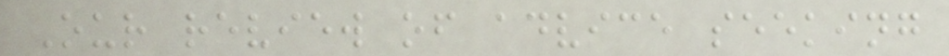Our review of advice seeking
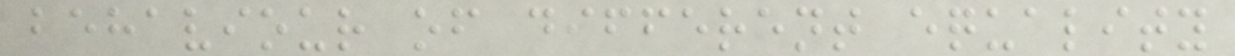behaviour of different equality
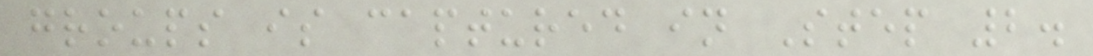groups is captured in Step 2.
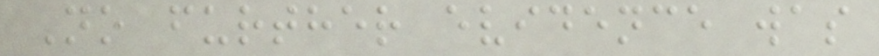No further evidence was
